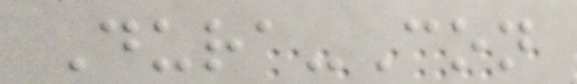Dura-Con
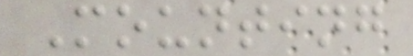Mounting
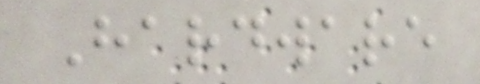Hardware
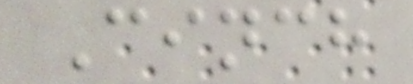Cinch
